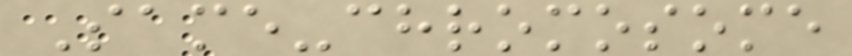Same-chromosome
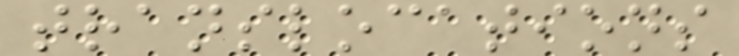translocations
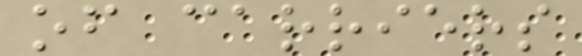of carriers
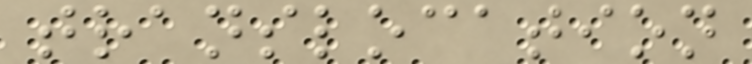translocation
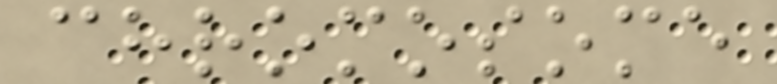chromosome
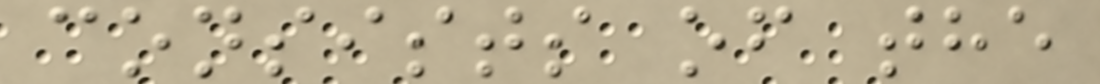consists of the
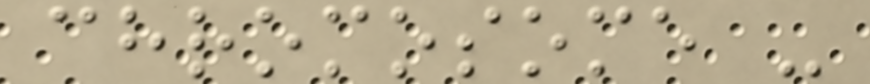chromosome -
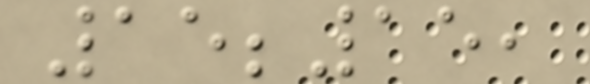15;15,
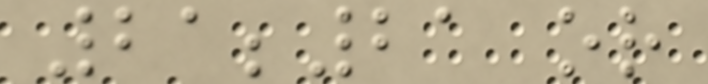21;21 or
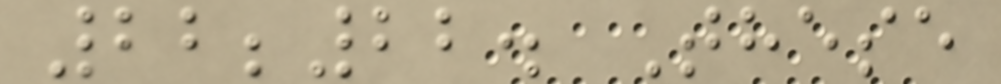22;22. These
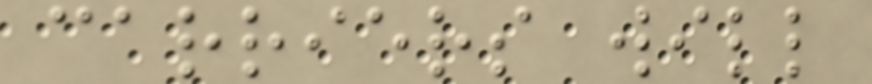carriers will
